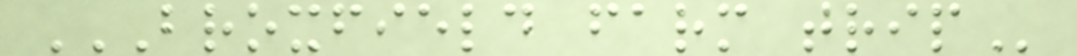BROXFIELD FARM TRIP
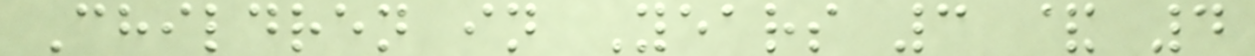Children in Years 3 & 4
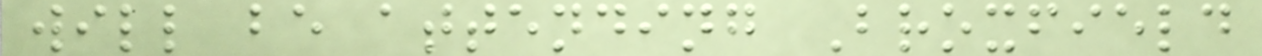will be attending Broxfield
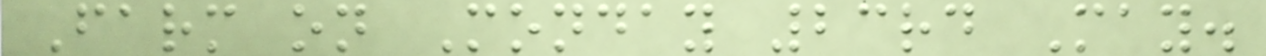Farm on Monday 23rd May.
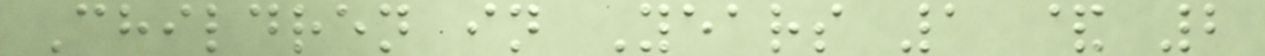Children in Years 1 & 2
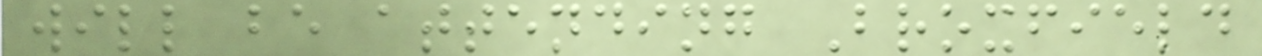will be attending Broxfield
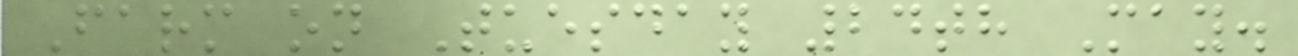Farm on Tuesday 24th May.
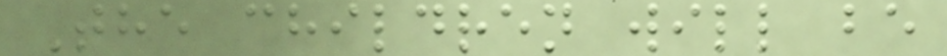The children will be
